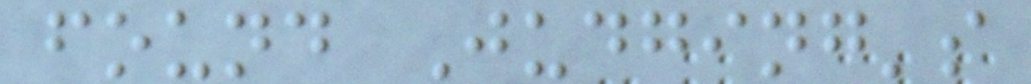found Judging's
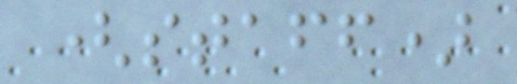(staff)
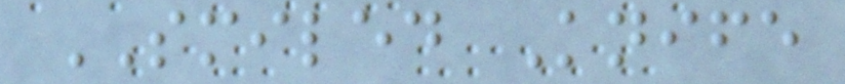SMILED Knife
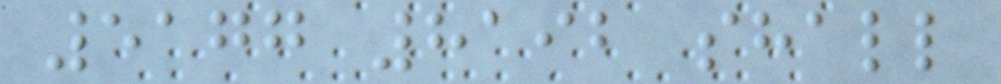5177 8192 shall
